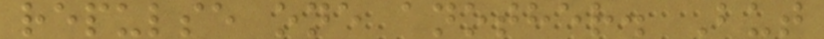repulse one another. But
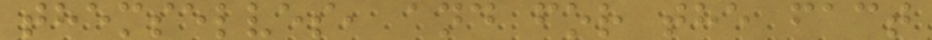themselves, and for the fact
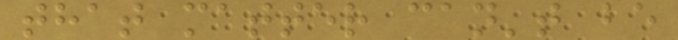that matter can't be
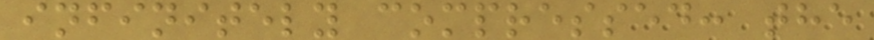infinitely compressed: the
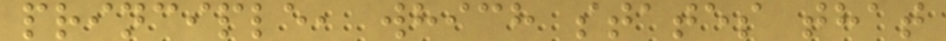principle, which states that
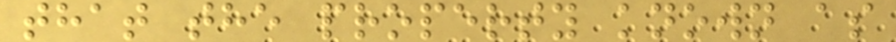that the property known as
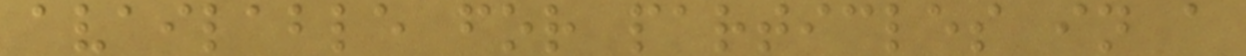available for particles in a
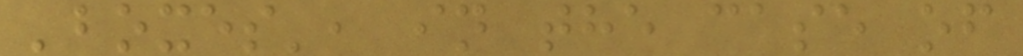'boxes', in the case of
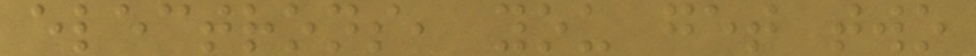electrons, you get two
